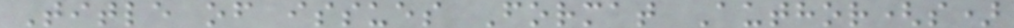Title of issues Format Author(s)
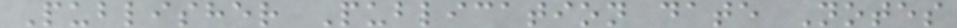Publisher Publication date Notes
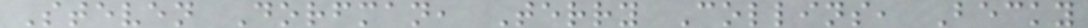Steven Dorfman, Terry Collins, Becky
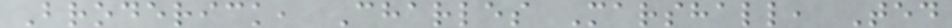Broderick, Charles Marshall, Ted
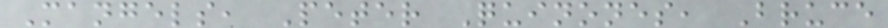Mangels, Peter Quinones, Bruce
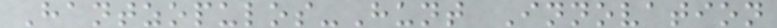Hantzopulos-Hunt Innovation
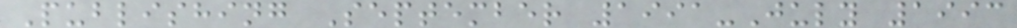Publishing September 1991-July 1993
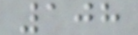108
